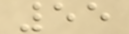55
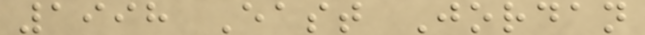1998 East Jordan
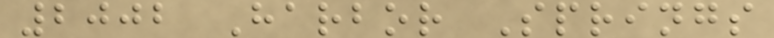2002 Harbor Springs
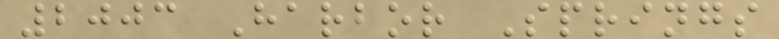2003 Harbor Springs
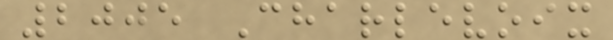2005 Charlevoix
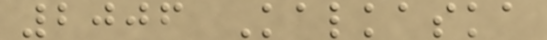2006 Kalkaska
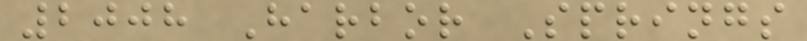2008 Harbor Springs
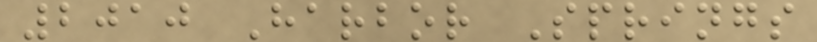2010 Harbor Springs
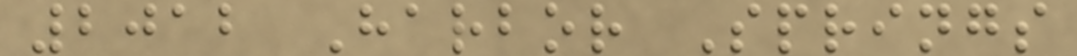2012 Harbor Springs
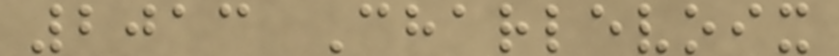2013 Charlevoix
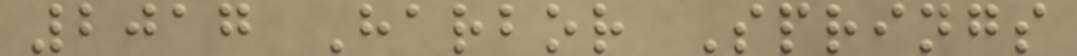2017 Harbor Springs
